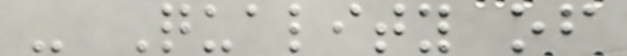- Quality of
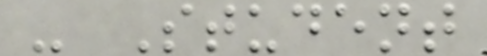- Student
